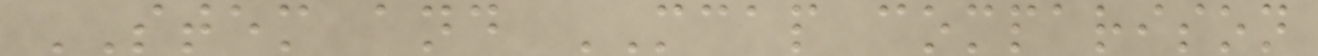STEM and MCAP comparison
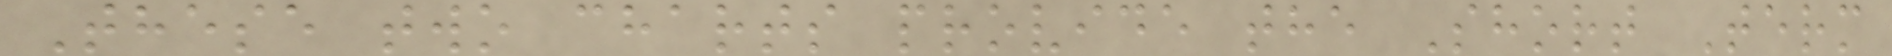These two charts provide the Short Term
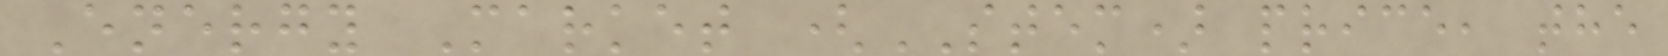Energy Market (STEM) price, the
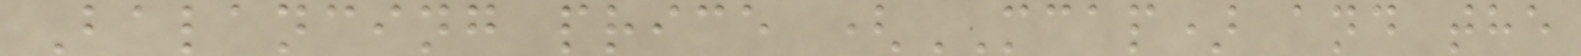Balancing price (MCAP) and the
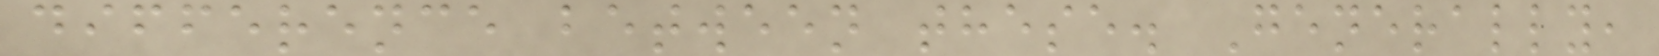difference between these. Generally,
